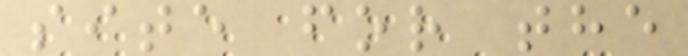site for the
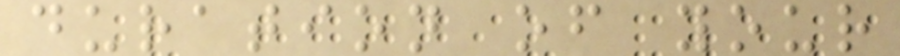duration of your
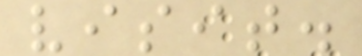visit.
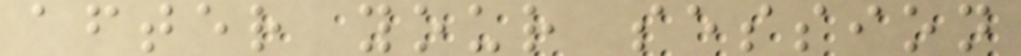after your session
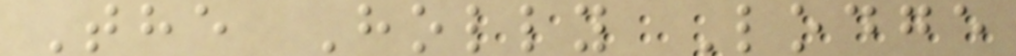The Holly Lodge
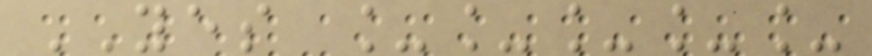YES _____
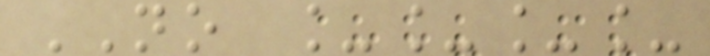NO ____
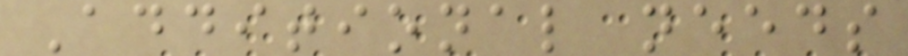Additional needs
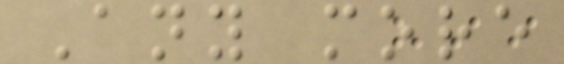Any more
